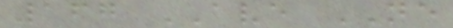167 AVE NE
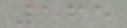165
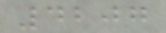4207
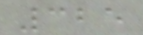325
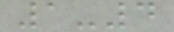1-4
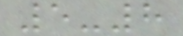5-8
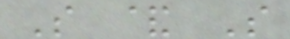S & S
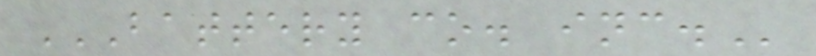BATTERY CO. INC.
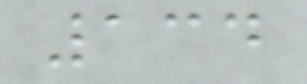134
